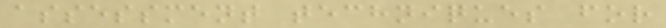assessment techniques for
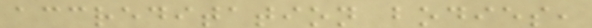accreditation bodies,
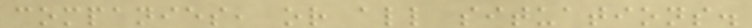companies, or all situations.
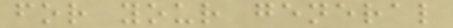for your general
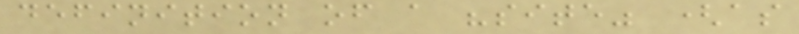definition of a "site" (as
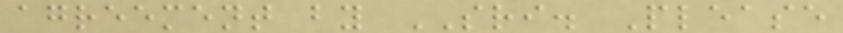agreement by SRI. Please
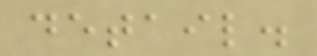detail.
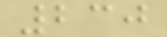230
